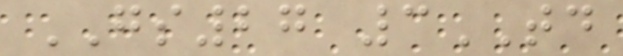GS27 3TD
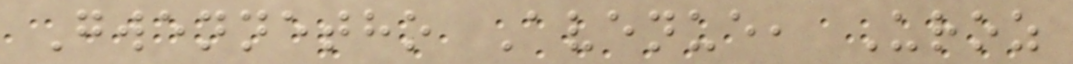Gwennetho Avenue, Uroz
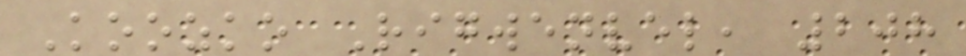Koozko Rigwenvel, 208
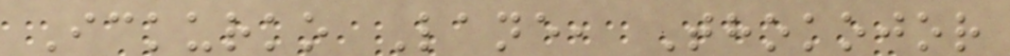Ickurko Lane, Thokojor
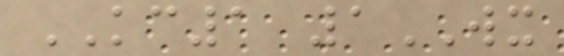KC1 1WX
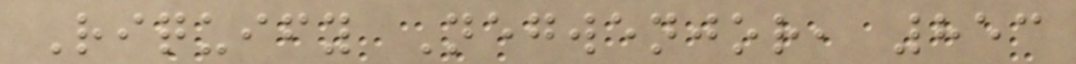Riquify Negwenjor, 853
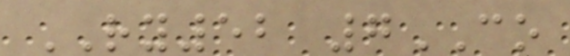RY52 7CO
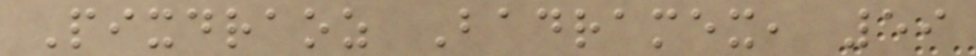Pixdraoz Badramex, 59
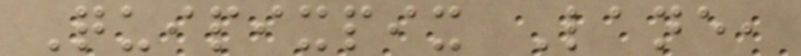Quipixpix Lane,
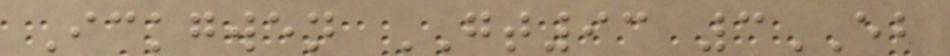Ickgwen GT93 3EB
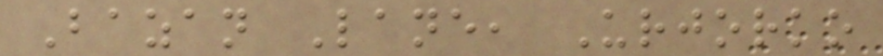Bazan Lane, Urjorko
